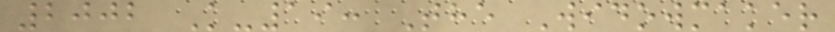2002 K-19: The Widowmaker
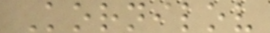Kornilov
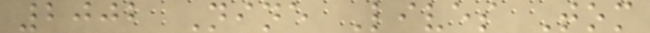2002 Nine Lives Tom
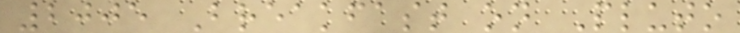2005 Breakfast on Pluto
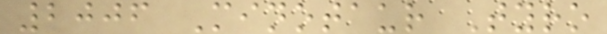2006 Minotaur Tyro
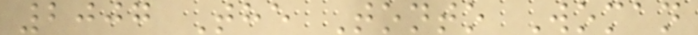2007 The Tonto Woman
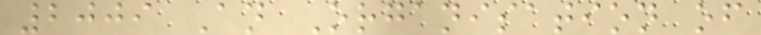2009 An Organisation of
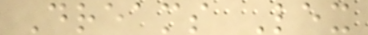Dreams Lex
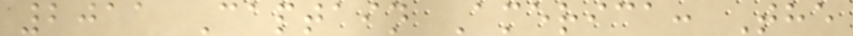2011 Captain America: The
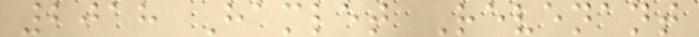2018 Hamlet Revenant
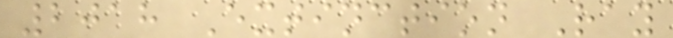2018 Extinction Ray
